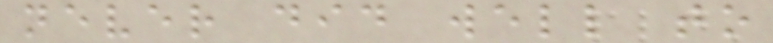never did well to
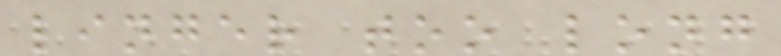linger too long
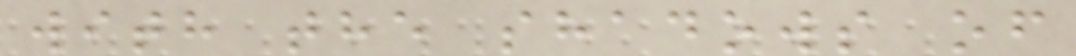with the shadows of
